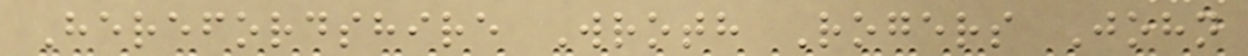Herefordshire Wroth Rogers John
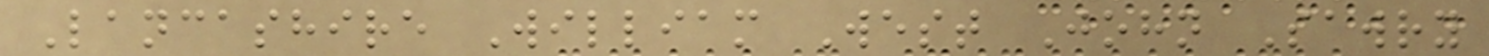Lancashire William West John Sawry
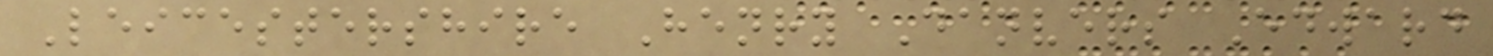Leicestershire Henry Danvers Edward
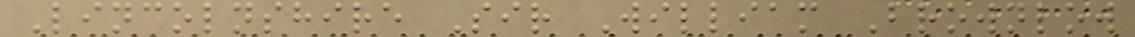Lincolnshire Sir William Brownlow
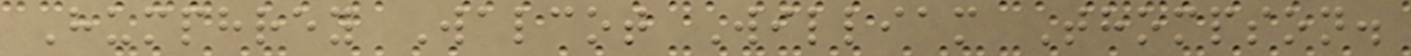Humphrey Walcot William Thompson.
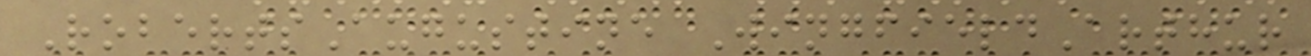RobertsAugustine WingfieldArthur
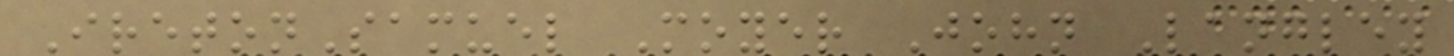IretonSamuel Moyer John Langley
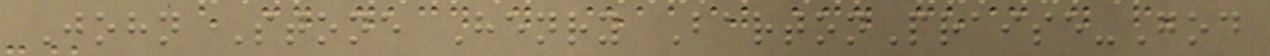John Stone Henry BartonPraise-God
